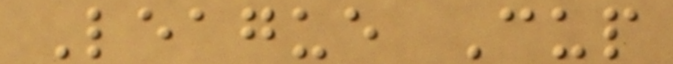League Cup
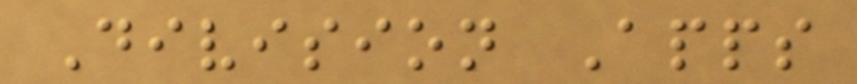Division Apps
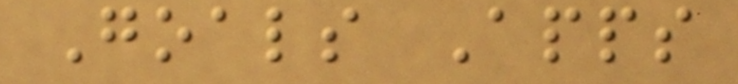Goals Apps
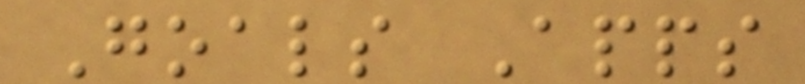Goals Apps
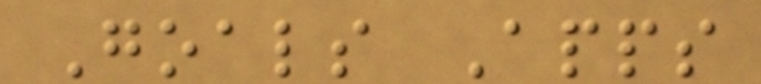Goals Apps
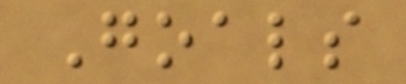Goals
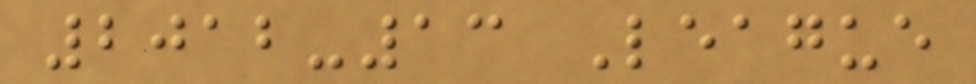2012-13 League
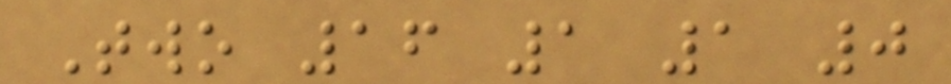Two 16 1 1 0
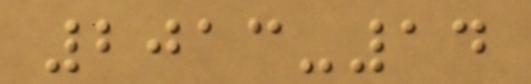2013-14
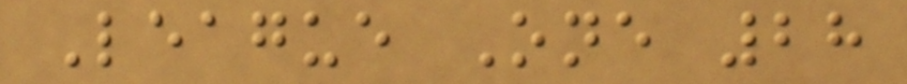League One 28
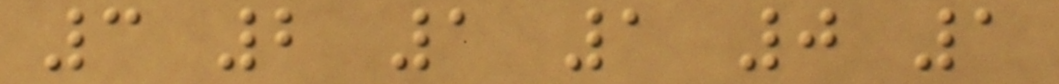3 2 1 1 0 1
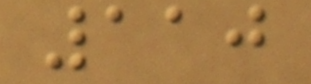110
